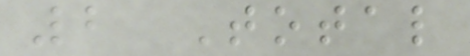2 Total
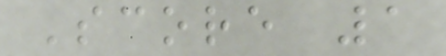Score 1
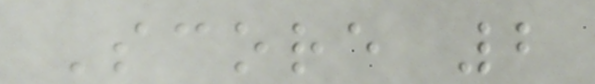Score 2
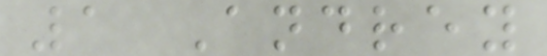1 Andrey
